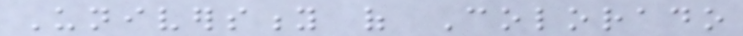University of Colorado
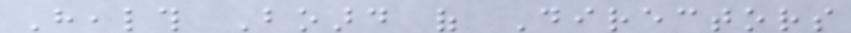Health Board of Directors
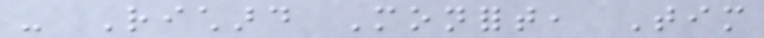- Richard Monfort, Tim
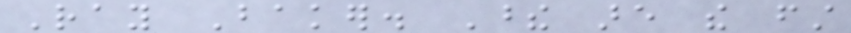Ray Baker. These are the first
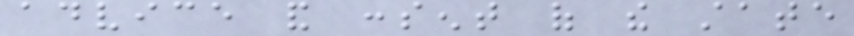advice and consent of the state
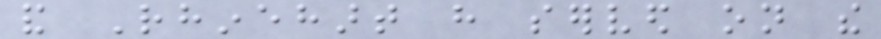and Rhinehart have served on the
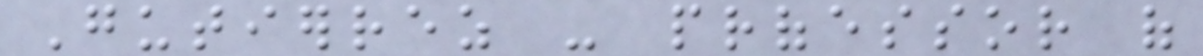Gutierrez - professor of
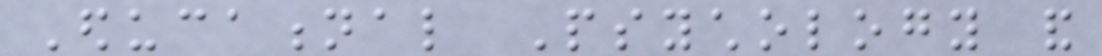Educational Psychology and
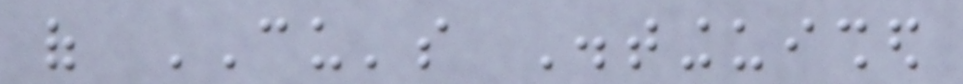of CU's Distinguished
